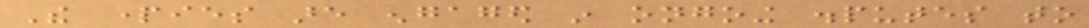The parties are engaged in ongoing disputes to
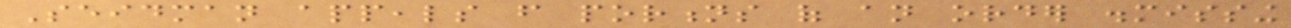Seidman appeals from portions of an order dismissing
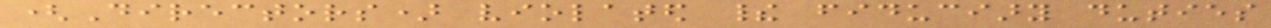(Directors) violated their fiduciary duties
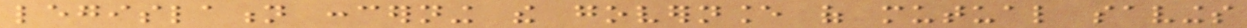legislation concerning the governance of mutual savings
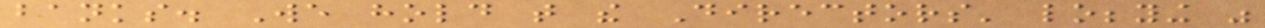banks. We hold that the Directors' lobbying was
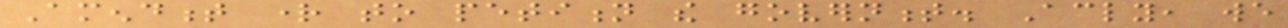Amendment right to petition the government. Accordingly, we
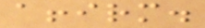affirm.
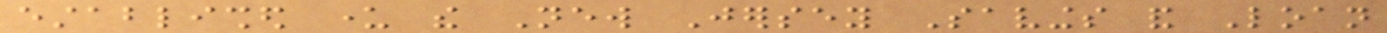established under the New Jersey Savings and Loan
